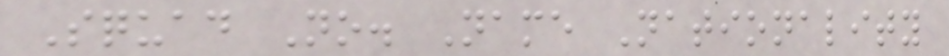Squad No. Name Nationality
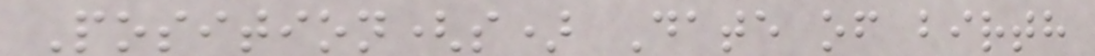Position(s) Date of birth
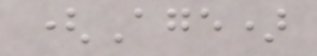(Age)
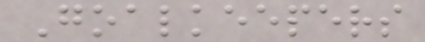Goalkeepers
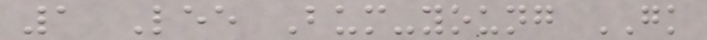1 Lee Bum-young GK
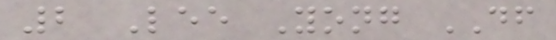2 Lee Yong DF
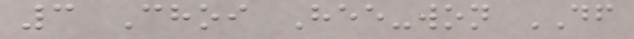3 Choi Hee-won DF
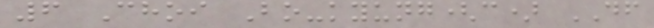6 Choi Bo-kyung(c) DF
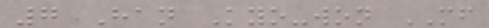7 Han Kyo-won MF
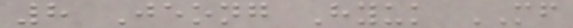8 Jeong Hyuk MF
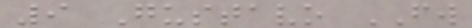9 Gustavo FW
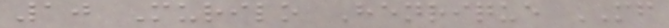10 Murilo Henrique MF
